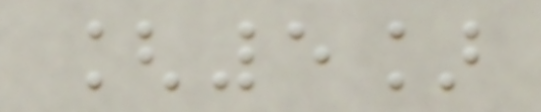[5]
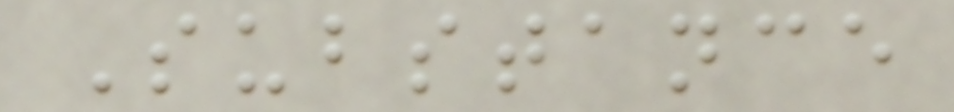Substance
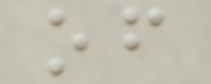of
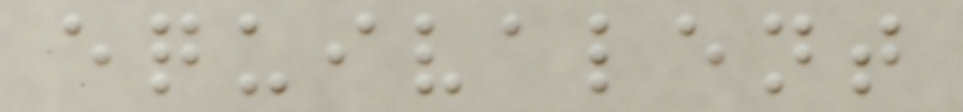equivalent
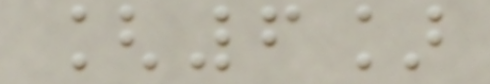[6]
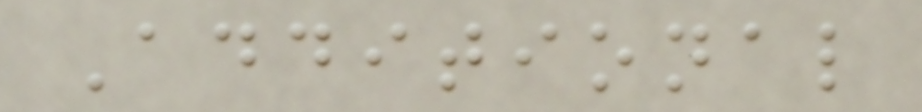Additional
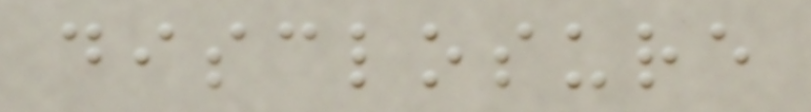disclosure
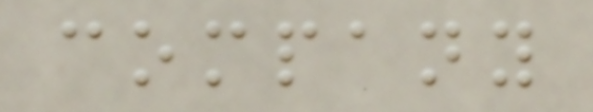company
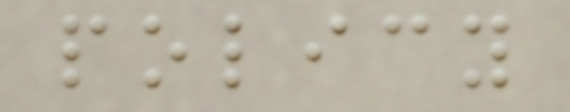policy
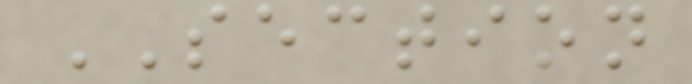SECTION
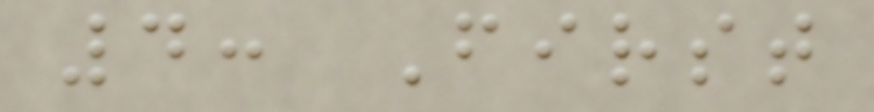4: First
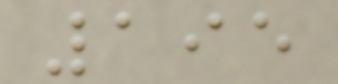195
